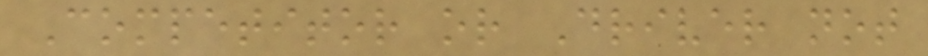Competitor or Driver not
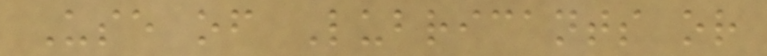Use of Lubricants or
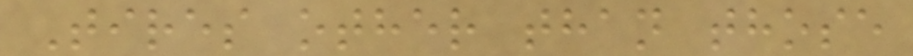Tires other than those
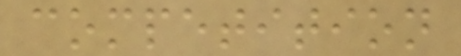competition
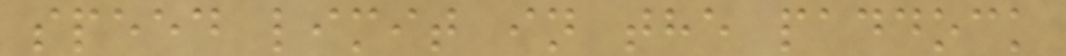speed limit in the paddock
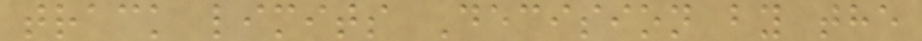track limits Decision by the
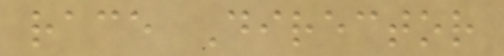race Director
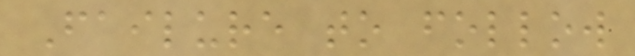Failure to follow
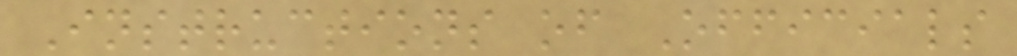Instructions of Officials
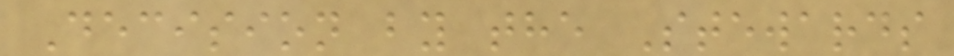Decision by the Stewards
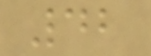42
